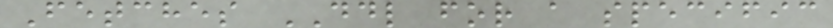Fetches DDL for a specific
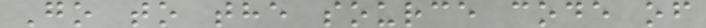Go to the source code of
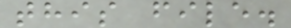this file.
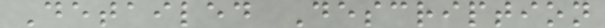Detailed Description
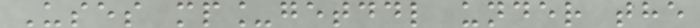Uses mp_getddl under the
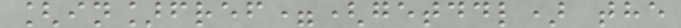[in]fref=(getddl) the
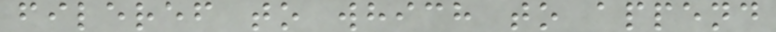fileref to which to append
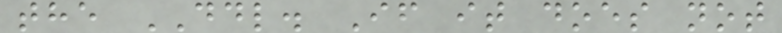the DDL. If it does not
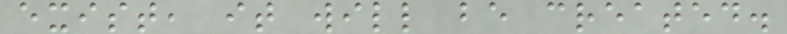exist, it will be created.
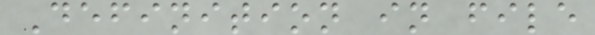Definition in file
